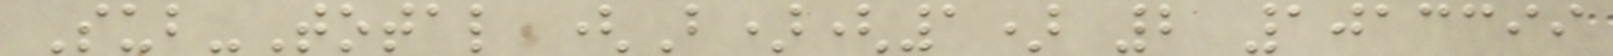Sub-Total (B)(1) 2 1013399
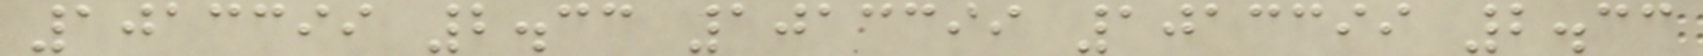1013399 2.33 1013399 1013399 2.33
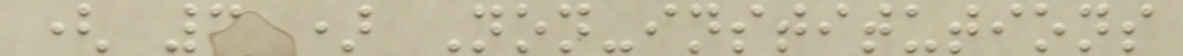( 3 ) Non-institutions
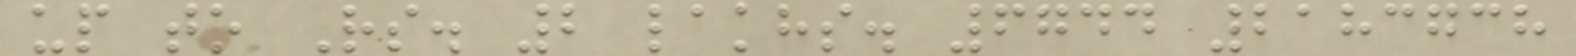up to Rs. 2 lakhs. 6744 2183738
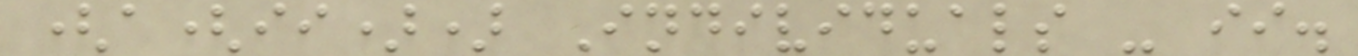(a(ii)) Individuals - ii.
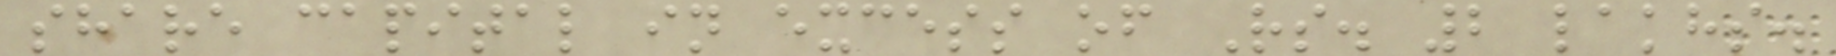share capital in excess of Rs. 2 lakhs.
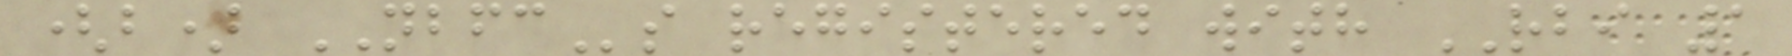(b) NBFCs registered with RBI 1
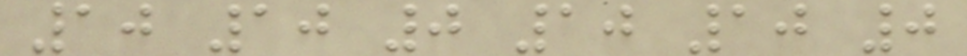10 10 0 10 10 0
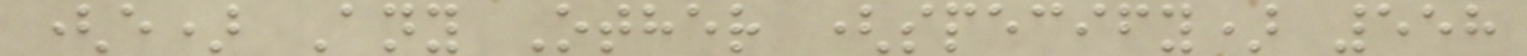(e) Any Other (specify) 558
